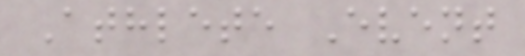Athlete Event
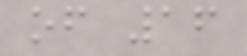of 16
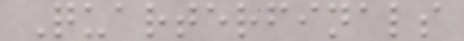Quarterfinals
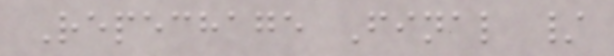Repechage Final /
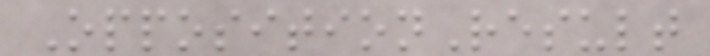OppositionResult
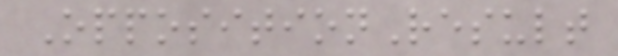OppositionResult
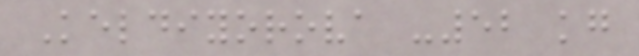Keldiyorova -52 kg
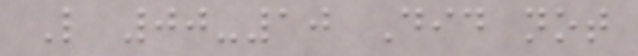L 00-10 Did not
